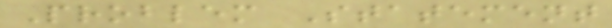Problem Statement
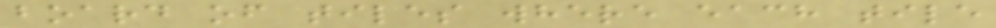board of tiles where each tile
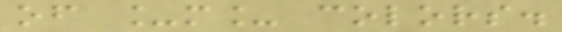of _m_ colors.
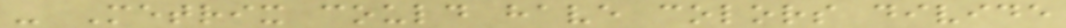- Metrix could have colors divide
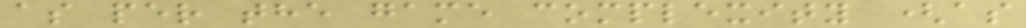as per the game complexity (as
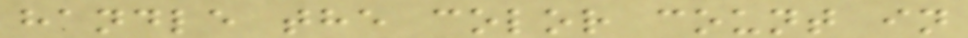handle the color count in
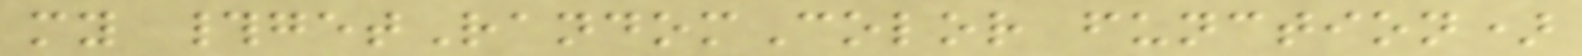my #getRandomColor function)
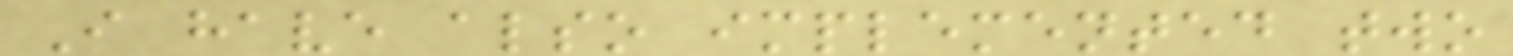I have also implemented two
